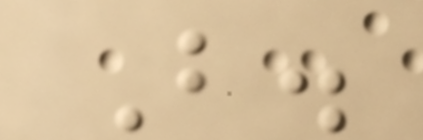B.
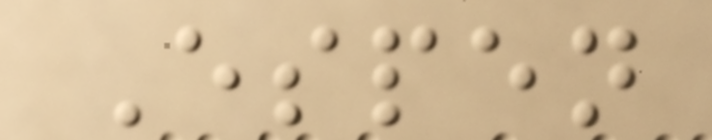Espen
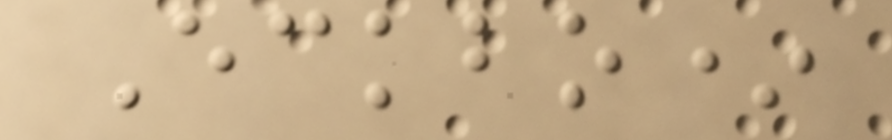Eckbo*
